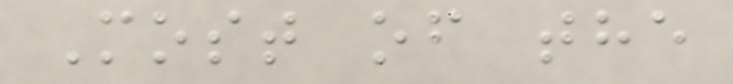Most of the
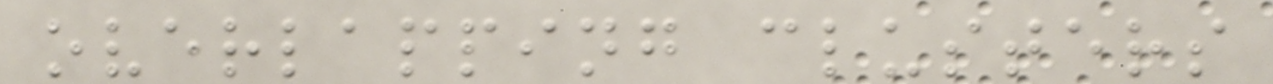overlapping clusters
